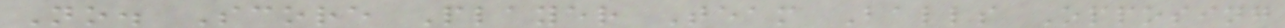No. Score Player Team Balls Opposing
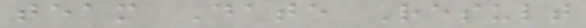team Date Result
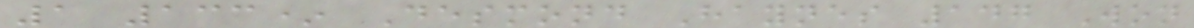1 133* Desmond Haynes 147 Won
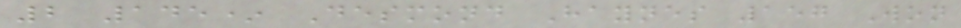2 145* Desmond Haynes 157 Won
